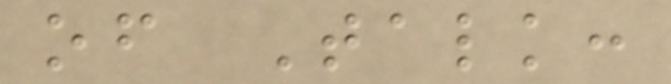of Talk:
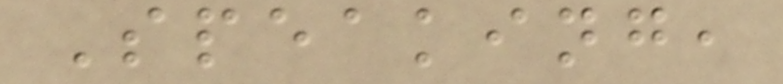Speaking,
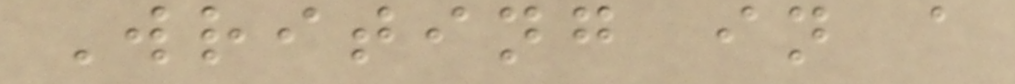Writing in a
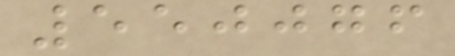550076
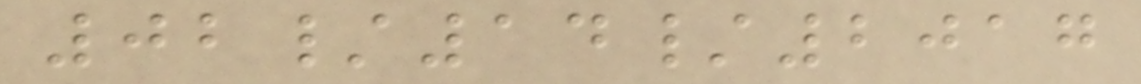02/14/2017
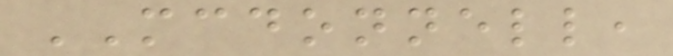MCDONNELL,
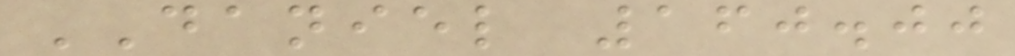DANIEL 160.00
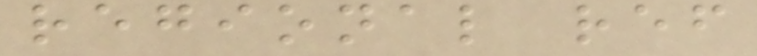regional ref
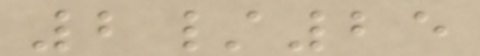2/25
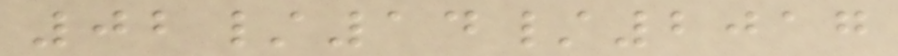02/14/2017
